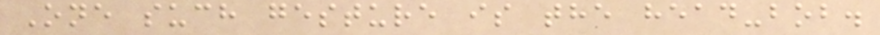One such gesture is the head-bob.
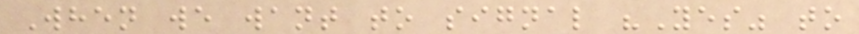When we want to signal "Yes" to
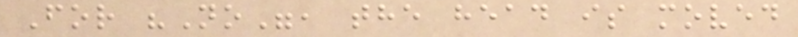For "No", the head is moved
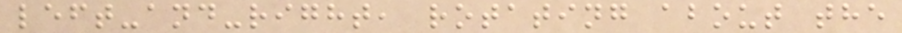left-and-right, rotating about the
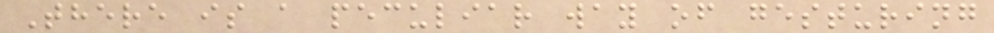There is a peculiar way of gesturing
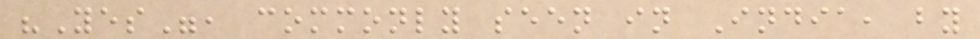"Yes", commonly seen in India, by
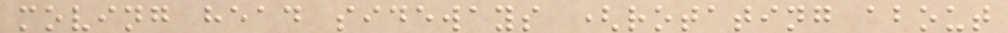moving head sideways (rotating about
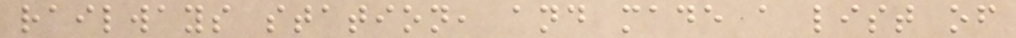railways station, and made a list of
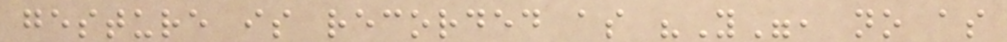gesture is recorded as "Y", no as
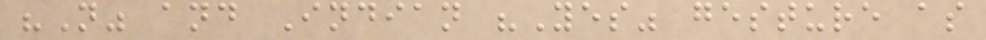"N" and Indian "Yes" gesture as
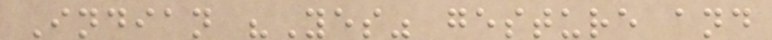Indian "Yes" gesture and
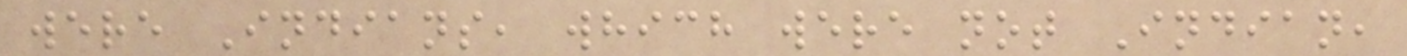were Indians, which were not Indian,
